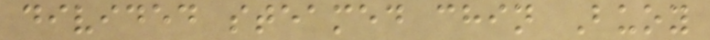divided steamed chin Buoy
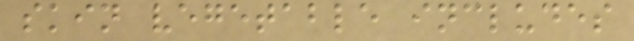skin vegetable includes
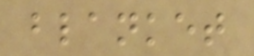blanket
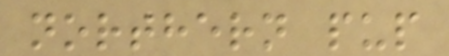northern pup
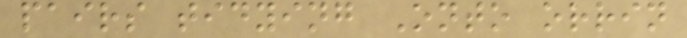pairs tidying Onto orrin
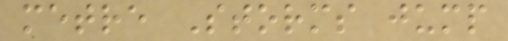metre Storms jump
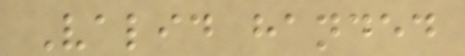Valid handed
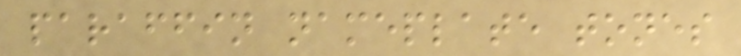paraffin nameplate tones
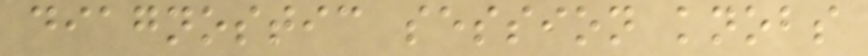diagnostic session knobs
